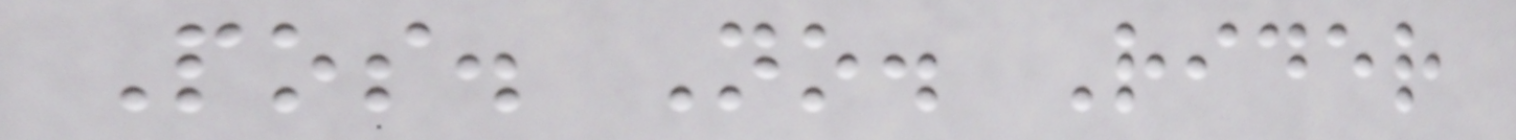Pos. No. Rider
